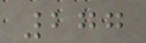277
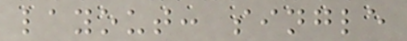layout: single
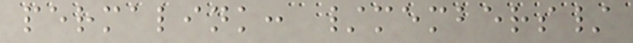permalink: /members/
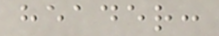header:
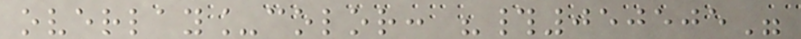overlay_color: "#050505"
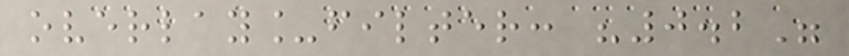overlay_filter: "0.2"
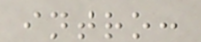intro:
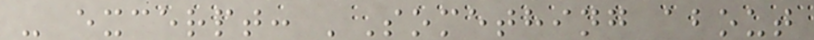- excerpt: 'Something about
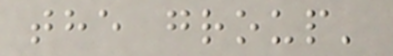the group'
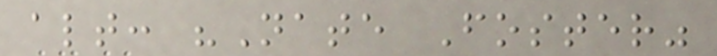alt: "Nate Foster"
